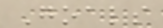Goals
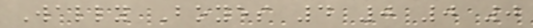Wally Boyes 4 0 0 0
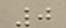0
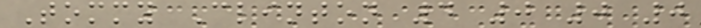Tommy Clinton 4 0 0 0
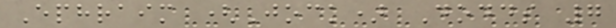Ephraim (Jock) Dodds 7
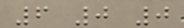6 0 0
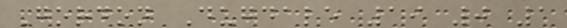Gordon Dugdale 19 0 1
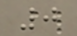0
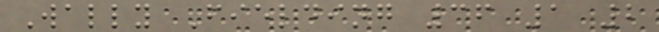Wally Fielding 36 1 2
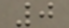0
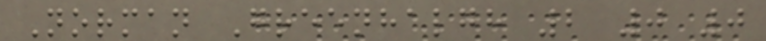Norman Greenhalgh 2 0 0
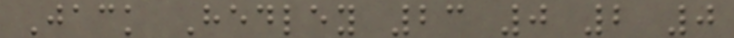Jack Hedley 23 0 2 0
